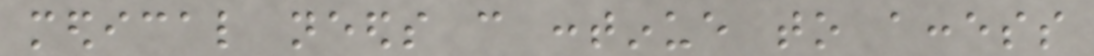medical needs can continue to access
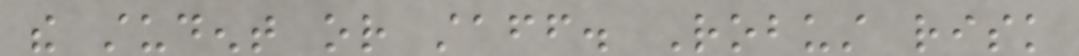the student or staff. Robust risk
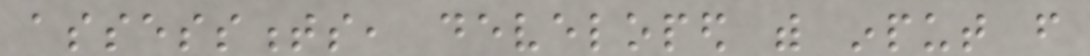assessments, developed with input from
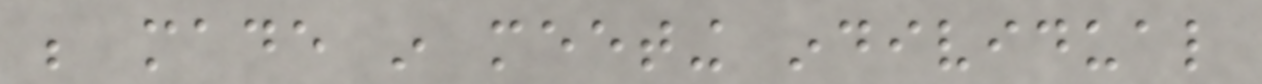be made in meeting individual
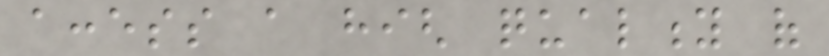access a high quality of
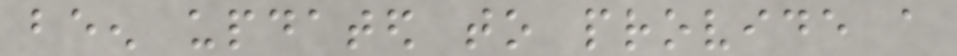been updated to provide a
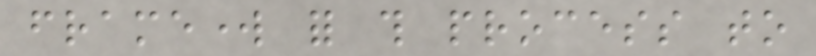framework for this process to
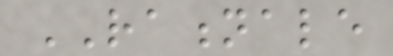RATIONALE
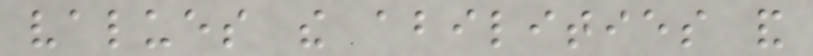values the abilities and
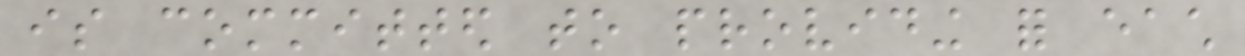is committed to providing for each
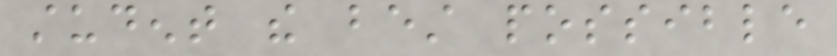student the best possible
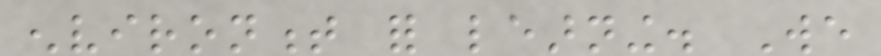environment for learning. We
